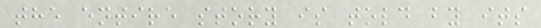the entire story is told by its
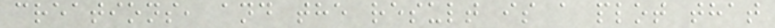creations, and the result is a plot that
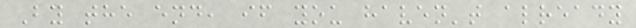By the end, if you haven't already
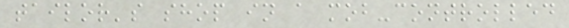tailor's shop in a mob-controlled
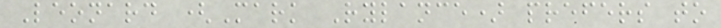Leonard (Mark Rylance) prefers to
